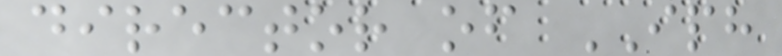director of IPH
